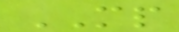MP
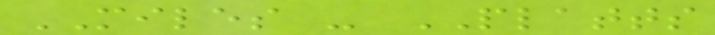MILES - PLATTS
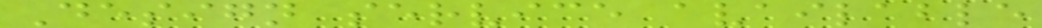Design service available
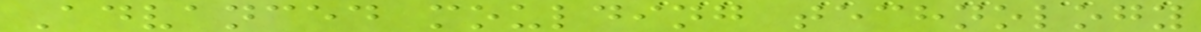Advanced moulding technology
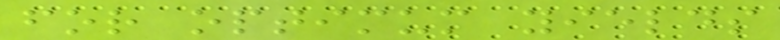for optimum yields
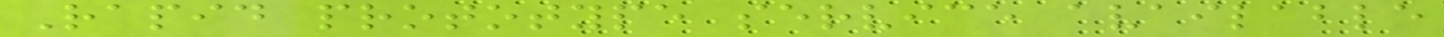Rapid prototype service available
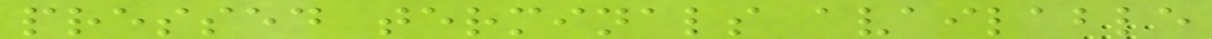pressed terminals available
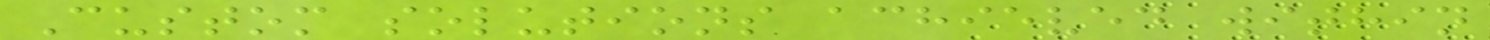Custom solutions achieved within
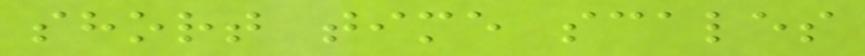short time scales
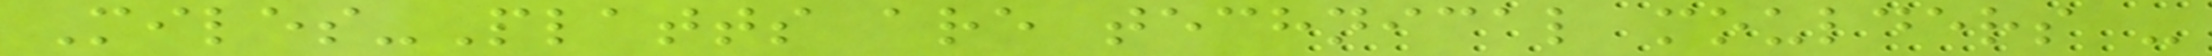Miles-Platts are technical moulders -
